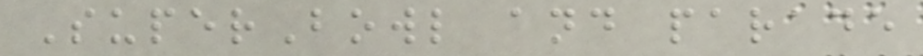SuperBowl and parade
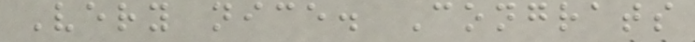Very nice. Congrats
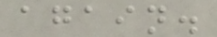again.
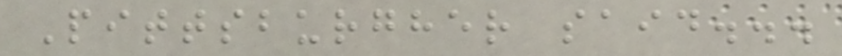Pittsburgher said...
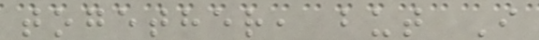together, but I
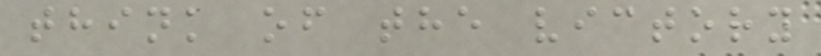think of the victory
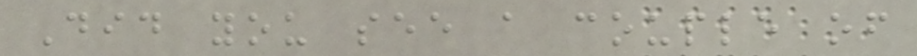Did you see a couple of
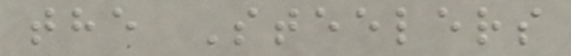the Steelers
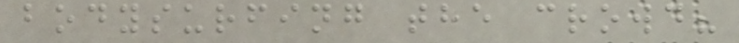bodysurfing the crowd?
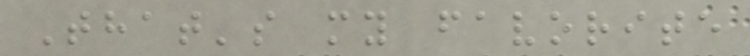That's my favorite
